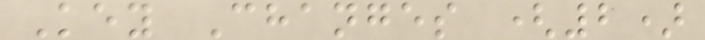Key Changes (2)
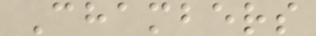Chambers
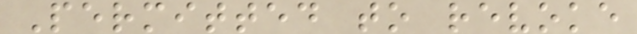Permitted to revoke
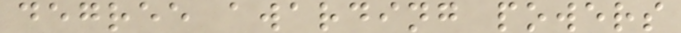degree awarding powers
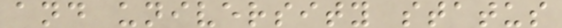and university status
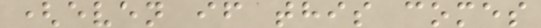(even if this comes
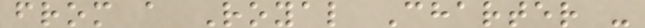from a Royal Charter -
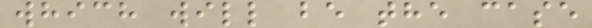which will be the case
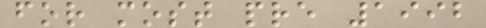for most pre 1992
